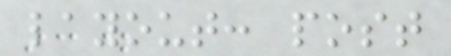layout: post
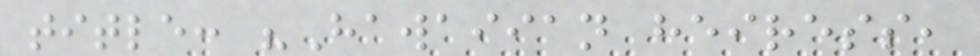title: "Hawaiian heiress,
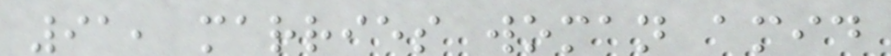91, marries woman amid
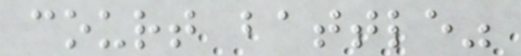court battle"
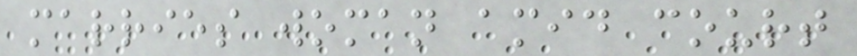marries woman amid court
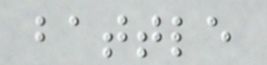battle
